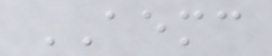AEMC
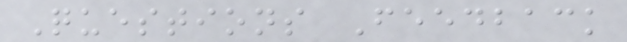Questions Feedback
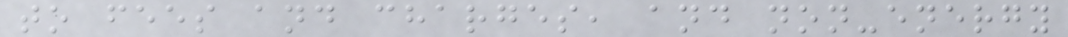to fees and charges, and non-energy
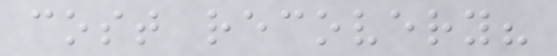cost recovery?
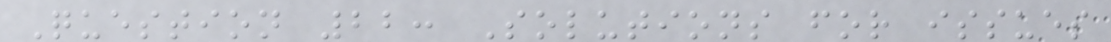Question 22: Solutions for issues
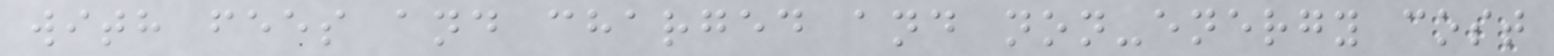with fees and charged and non-energy cost
